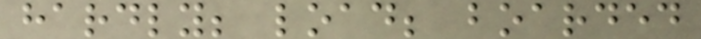hardly; load; boarded
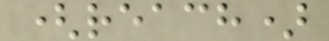(reach)
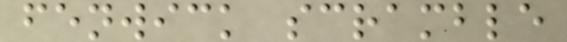fenwick scramble
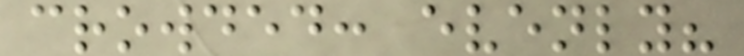crowded: evenly?
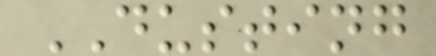DUSTING
